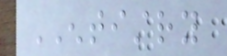ENTISTRY
